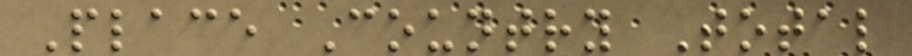Place Country Total
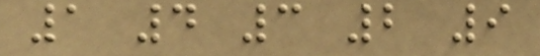1 4 3 2 9
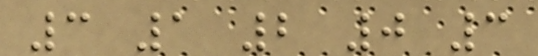3 1 2 0 3
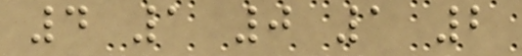4 1 0 1 2
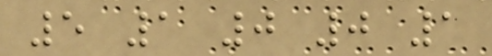5 1 0 0 1
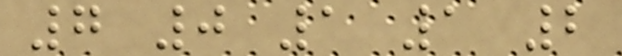7 0 1 1 2
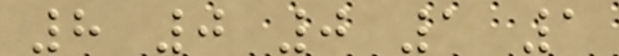8 0 0 1 1
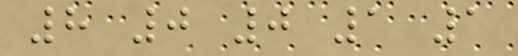8 0 0 1 1
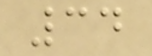34
